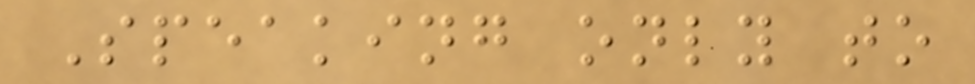Speaking only to
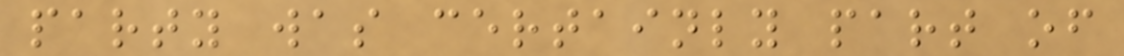party was certainly part of
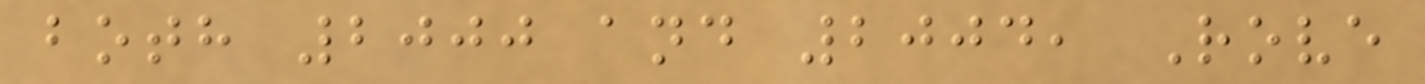both 2000 and 2004, Rove
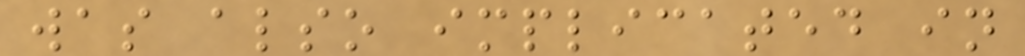was also implicated in
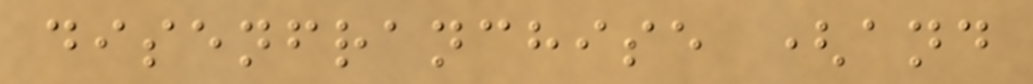disenfranchise (and
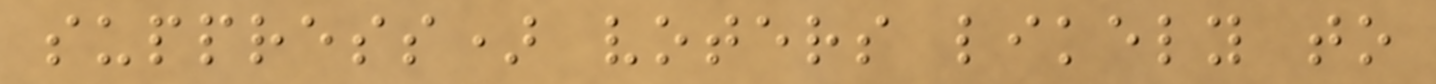suppress) voters likely to
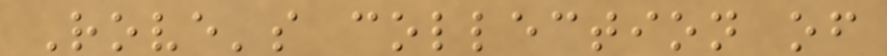Rove's collection of
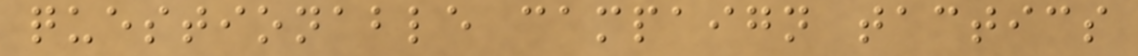questionable campaign tactics
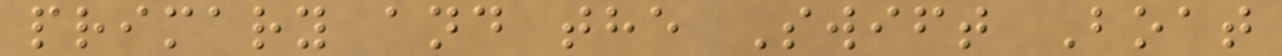primary and the Swift Boat
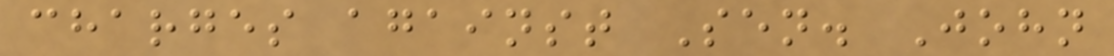charges against Sen. John
